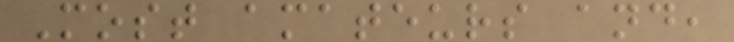Most amateurs and,
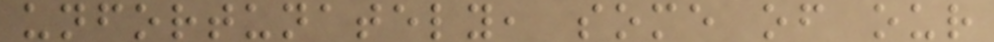unfortunately, some of our
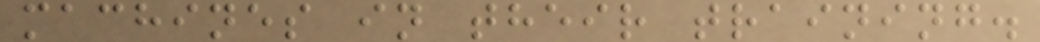machines in their training.
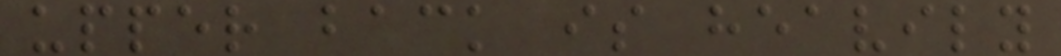upper back is heavily
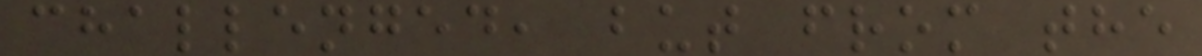challenged, but from the
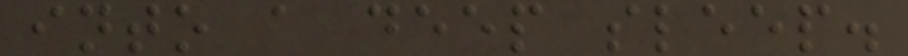into a deep sleep.
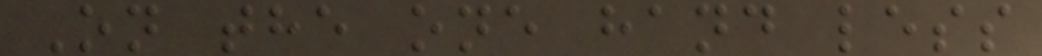On the one hand less
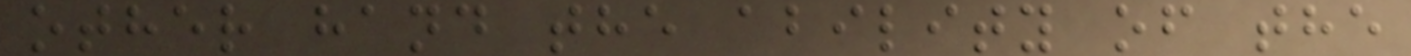other hand the ability of the
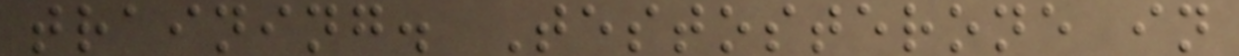training. Testosterone in
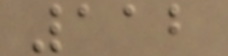112
